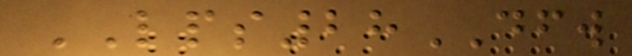LPS28DFW
